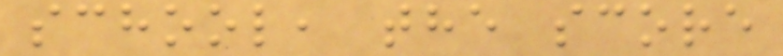school, the score
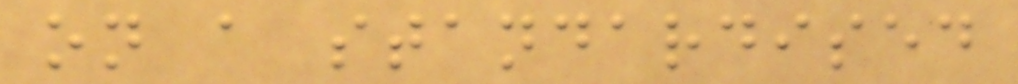on a standardised
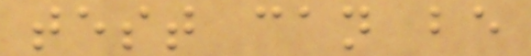test can be
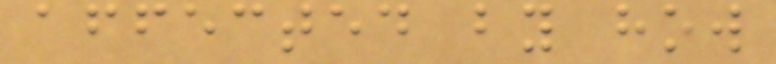affected by how
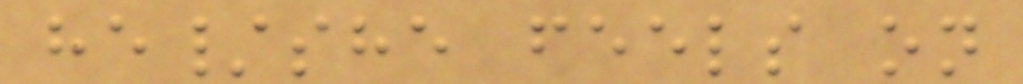he/she feels on
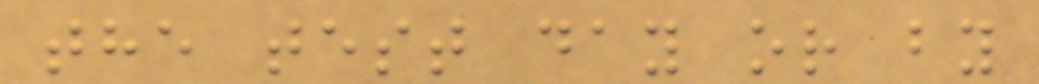the test day or by
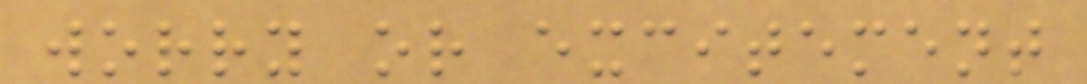worry or excitement
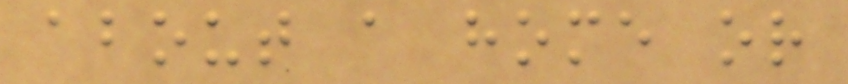about a home or
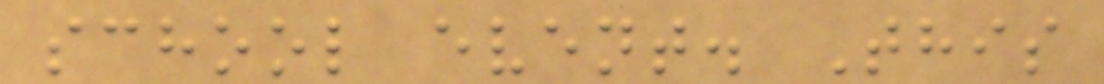school event. This
